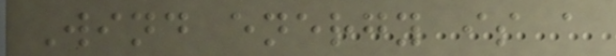Wind energy is a
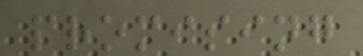promising
